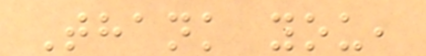Thank you,
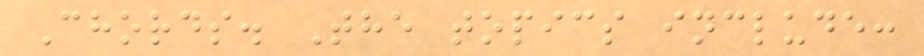Chords. The topics include:
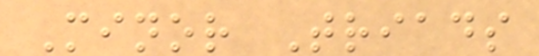Minor Triads
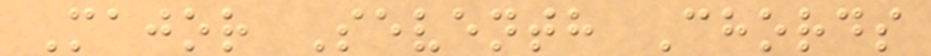Major Seventh Chords
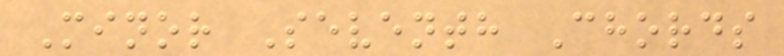Minor Seventh Chords
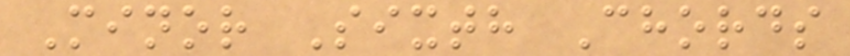Minor Sixth Chords
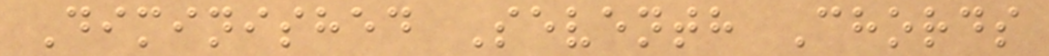Diminished Seventh Chords
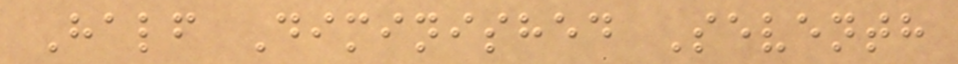Half Diminished Seventh
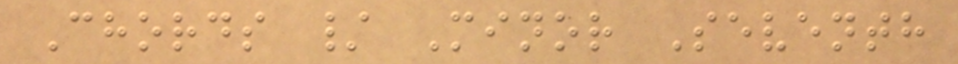Chords / Minor Seventh
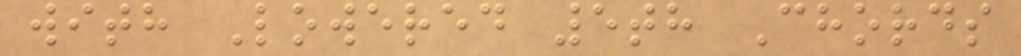with Lowered 5th Chords
